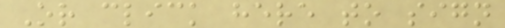Or click here to sign
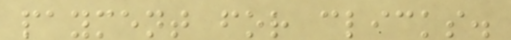payment for clicks.
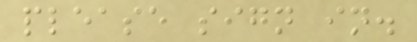please sign in.
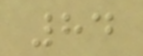84
